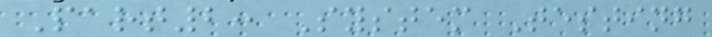Part2: System Testing
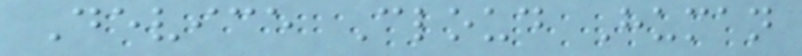Device Cloud Human
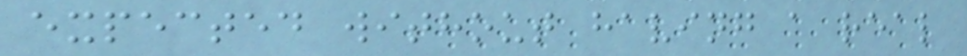expected without having a real
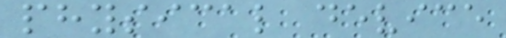physical device
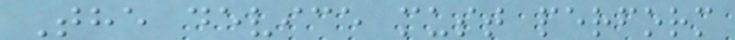The device must perform
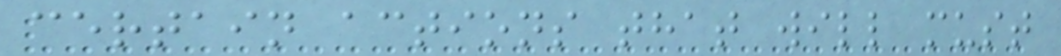certain actions that will must
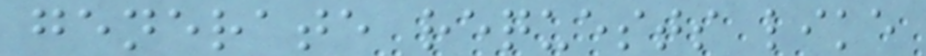generate requests like
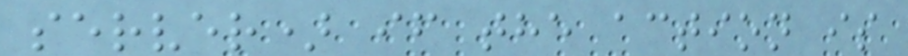server) if the action is
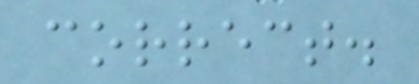correct.
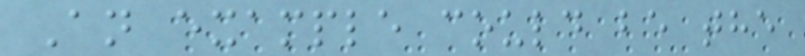An example could be the
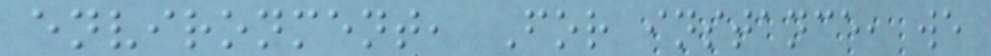environment, For instance, we
